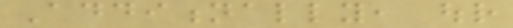Additionally, our
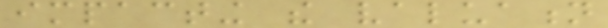impacting the valuation
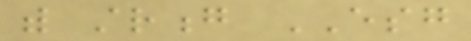with strong ESG
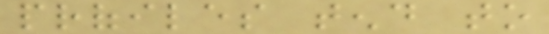profiles tend to
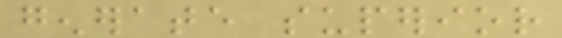generate superior
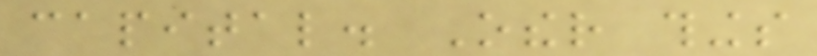capital. Other things
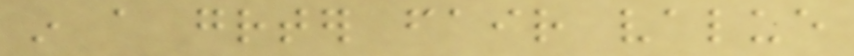in a greater fair value
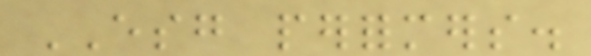ESG performers.
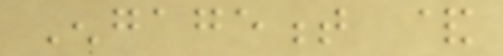Engagement &
